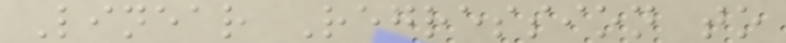Linear Regression to
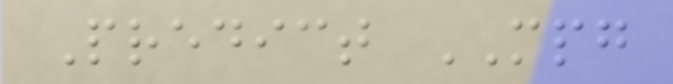Predict MPG
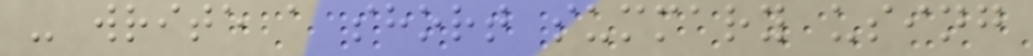- write a short summary using
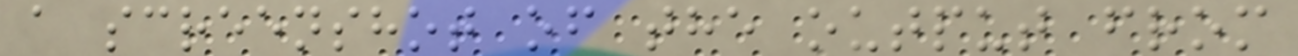a screenshot of the output from
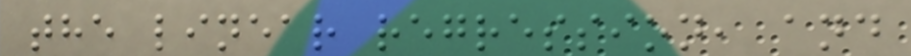the linear regression, and
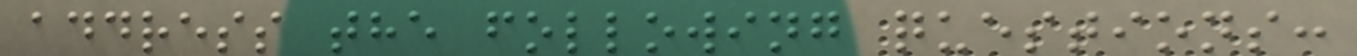address the following questions:
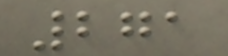271
